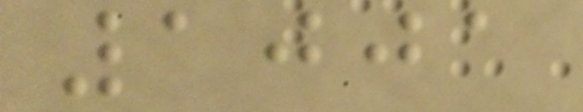1001
